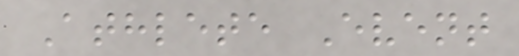Athlete Event
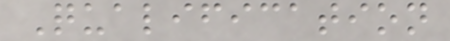Qualification
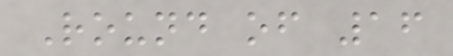Round of 16
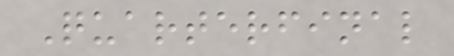Quarterfinal
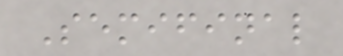Semifinal
